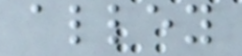alley
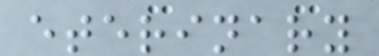eterinary
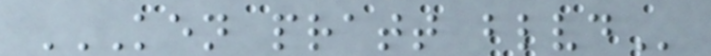KEN PRATT BLVD
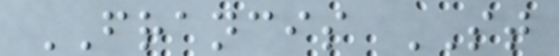FRANCIS ST
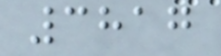3817
